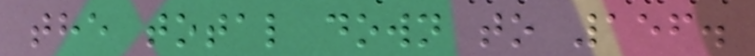the total down to 156.
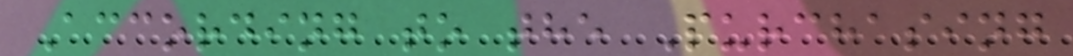According to the Purchasing
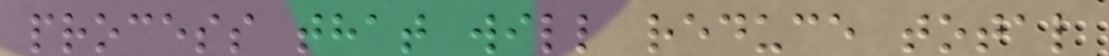process that will reduce total
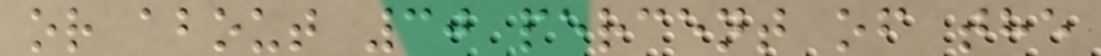or about 30 percent of the
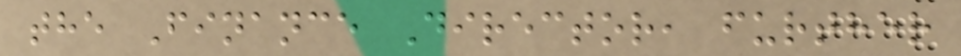the Finance Director, further
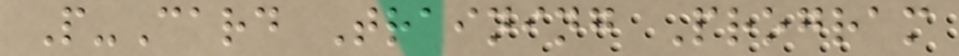P-Card Training Program
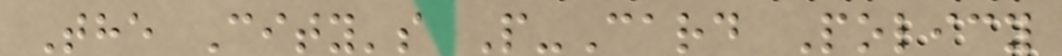The City's P-Card Policy
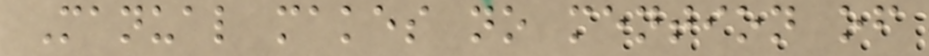Manual makes no mention of
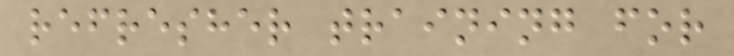refresher training for
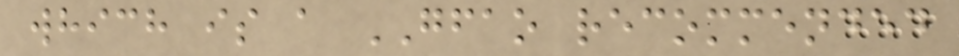which is a GFAO recommended
